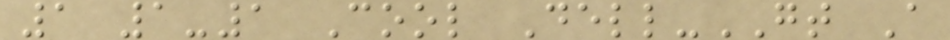1 1-1 Cool Dell-GT A
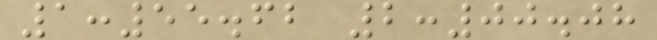1:55.62 2:00.08
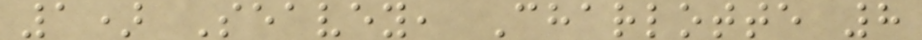1) Seavey, Charlotte 8
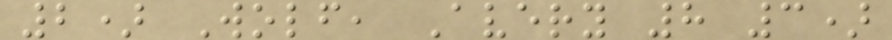2) Wolf, Avery 8 3)
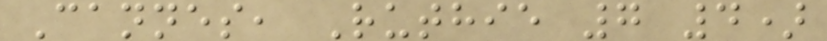Cannes, Ruthie 7 4)
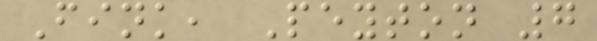Fink, Peyton 7
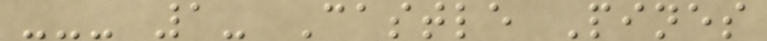--- 1- Castle Pines
